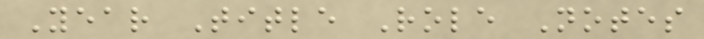Year Title Role Notes
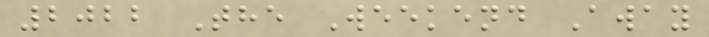2022 The Weekend Away
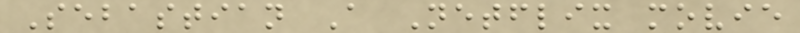Sebastian A Netflix movie
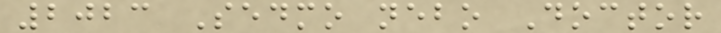2023 Sedmo nebo Doctor
